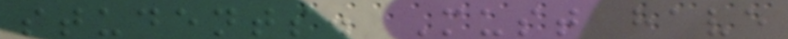students. Must have
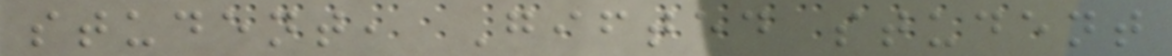student, Gifted student
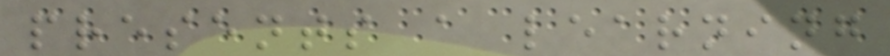presents a learning
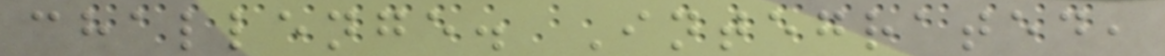challenge. Integrated,
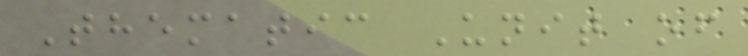Thematic Unit of
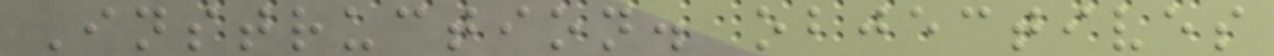Instruction. objectives
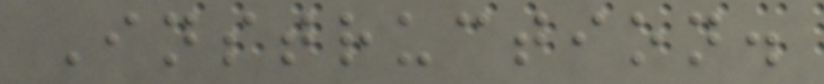Instruction.
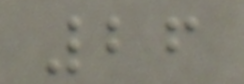26
